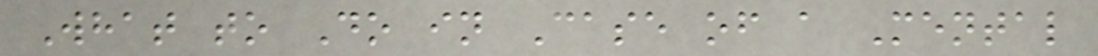What to Do in Case of a Mental
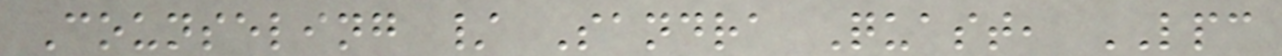Counseling / Sandra Quast, LPC
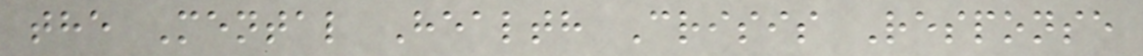the Mental Health Crisis Response
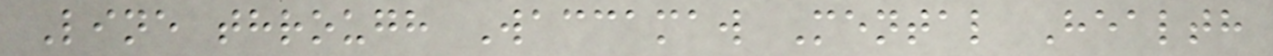Line through Waccamaw Mental Health
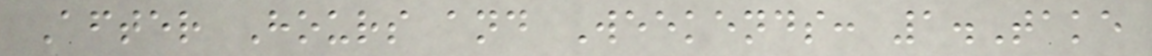After Hours and Weekends: 1.Take
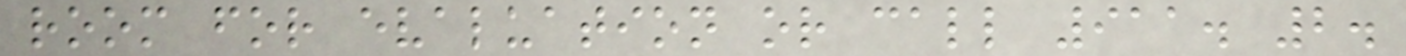room for evaluation or call 911. 2.
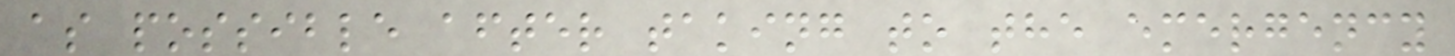as possible after taking to the emergency
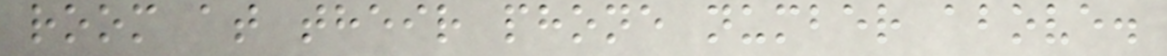room at their phone number above.
